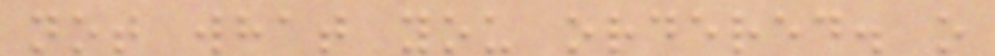not what you ordered. o
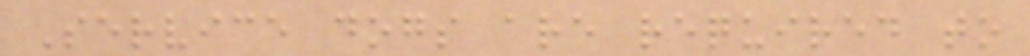Service dogs are required to
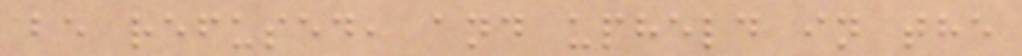be refused, and upheld in the
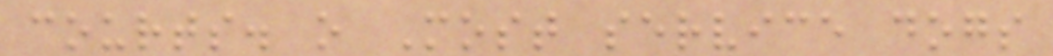courts. o Most service dogs
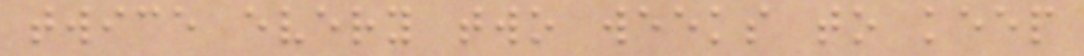twice every two weeks to keep
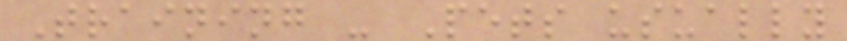Training - Pets usually
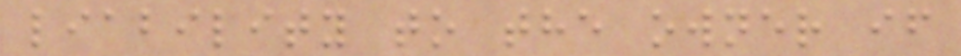liability to the owner if
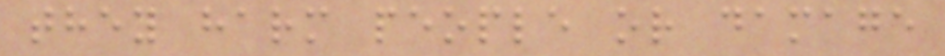they harm people or damage
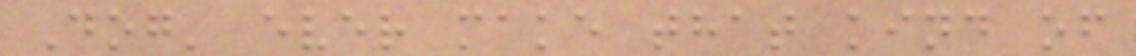Dog' ever make that kind of
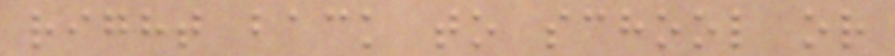right back to school or
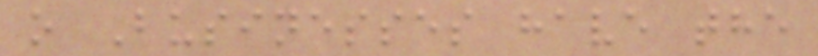o Businesses have the
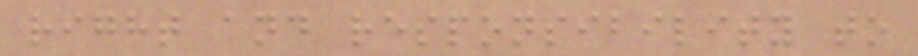right and responsibility to
